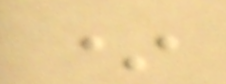*
